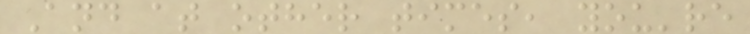And at other times, you're
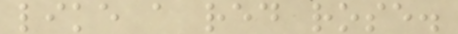like a red rose.
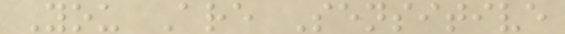You Are Sensitive
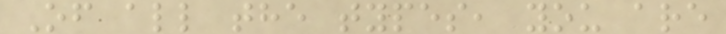Of all the types, you are
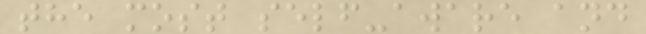the most self-aware and
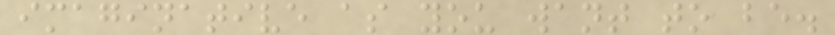imaginative as you want to be.
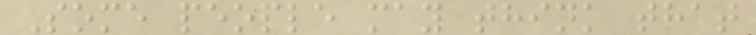Some people may think that
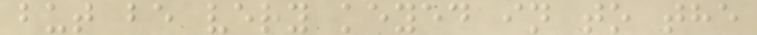but be very keyed in to the
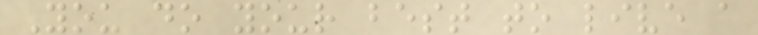You do your best to live a
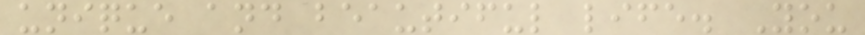unique and beautiful life. You
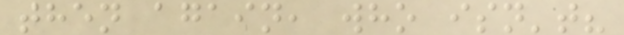then again, who isn't?
